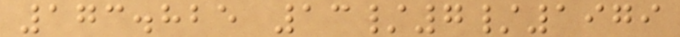173.825 13/7/1979
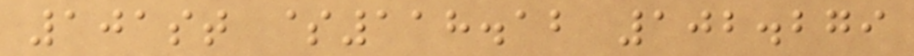101st $118.12 102.279
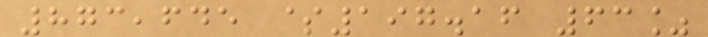873,645 $197.16 63%
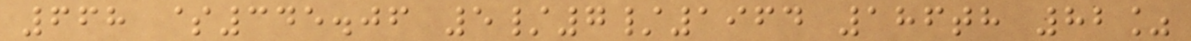668 $345.06 5/7/1964 186th 82%
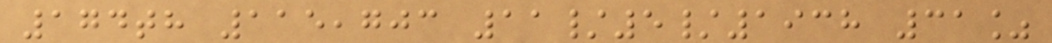174th 115,703 11/5/1938 31%
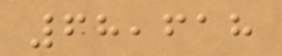68,618
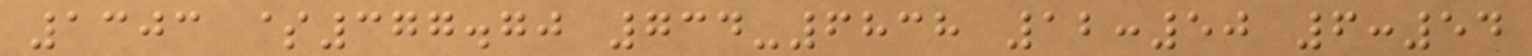1303 $377.70 734-6838 12:50 6:54
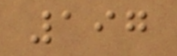197
